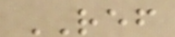REF
